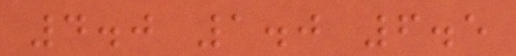4.0 1.0 6.5
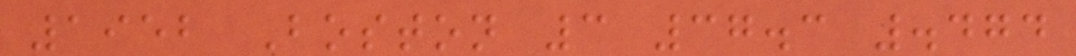1952 Boston 3 37.3 .474
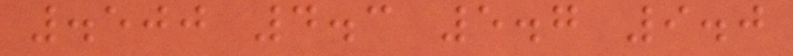.500 4.3 5.7 9.0
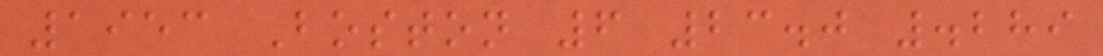1953 Boston 6 23.0 .289
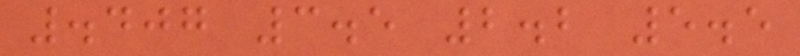.407 3.5 2.2 5.5
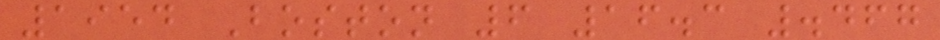1954 Boston 6 16.3 .467
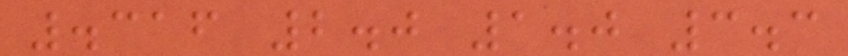.316 2.0 1.0 3.3
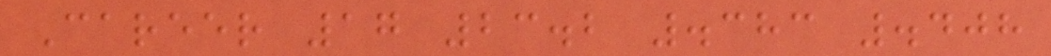Career 17 23.2 .383 .408
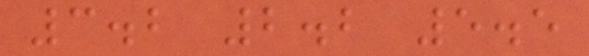3.2 2.2 5.5
